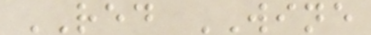RED WINE
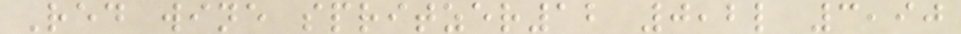Red wine spritzer12 0,2l 3,90
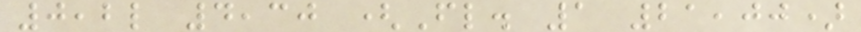0,2l 4,30 (Fl. 1 21,00)
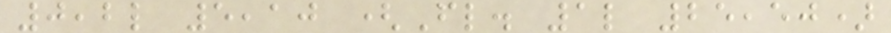0,2l 5,10 (Fl. 1l 25,50)
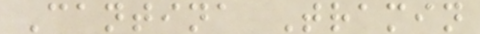Cantina Tramin
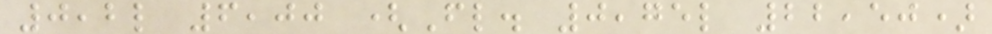0,2l 6,00 (Fl. 0,75l 22,50)
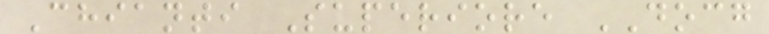Chianti Superiore DOCG
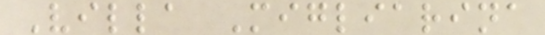Villa Migliarina
